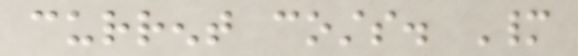current costs. Many
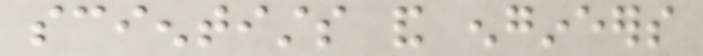scientists and engineers
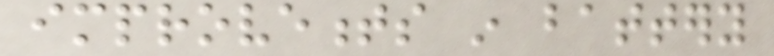improvements in battery
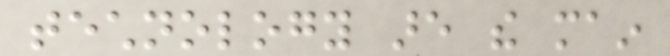technology are the main
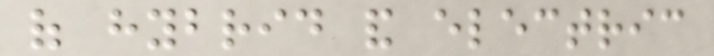of hybrid and electric
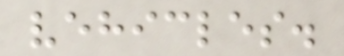vehicles.
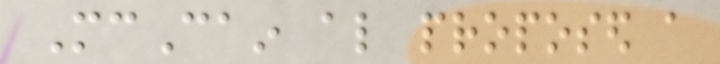McCain also proposed a
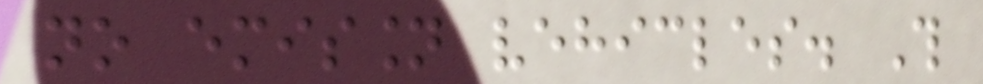no emission vehicles. This
